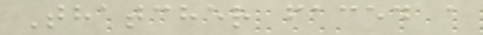Thatcher faced a
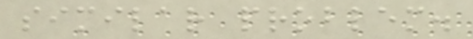similar problem.
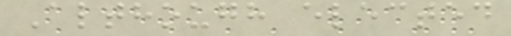Although elected
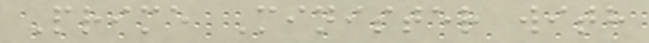Prime Minister with
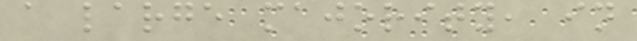a large majority, in
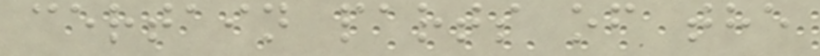certain parts of the
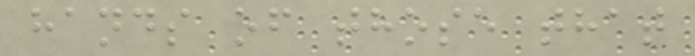hands of those that
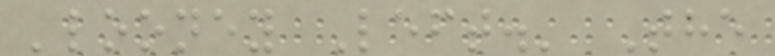'looney Left.' The
